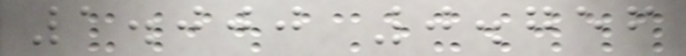1.000 0.756
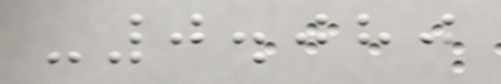-0.080
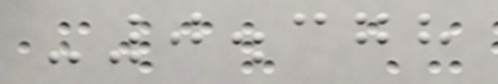-0.378
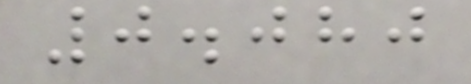0.080
